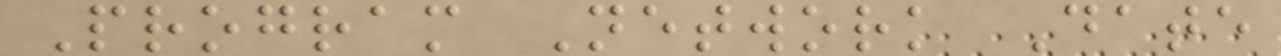Program Network Date
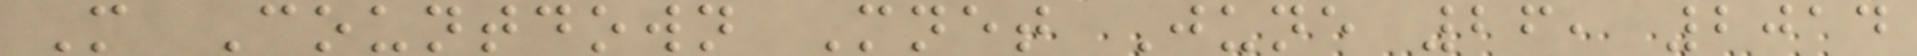M Countdown Mnet June 26, 2014
